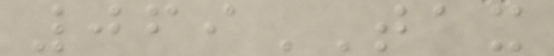069TAX
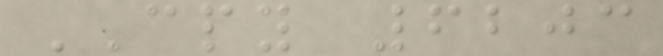CPY 6203
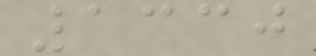1330
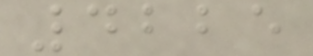4225
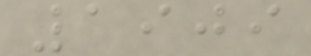1909
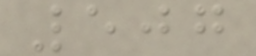507
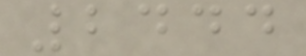2444
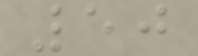50
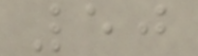50
